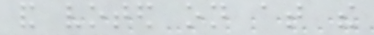and voted on at the
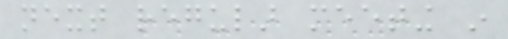next regular meeting in
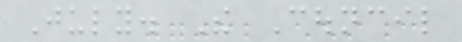July. The Council
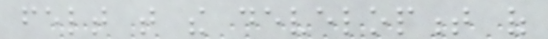felt that the development of
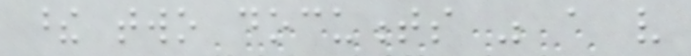these two documents was a very
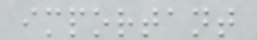important
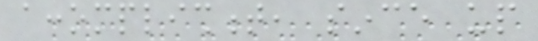accomplishment, since up
